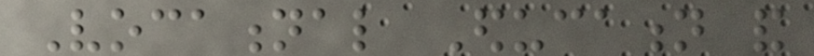Vocational Education and
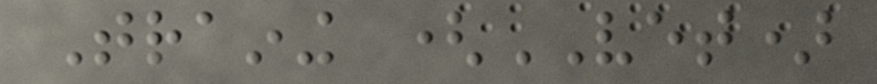Training (VET)
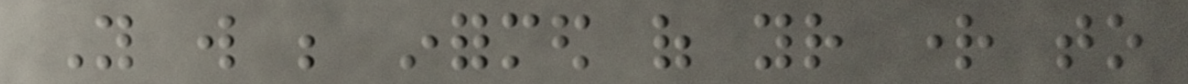You will be informed of your right to
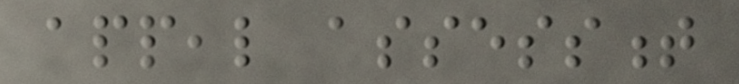appeal assessment
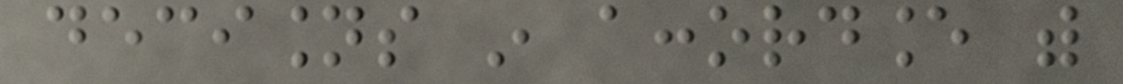decisions in accordance with
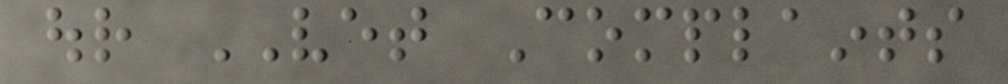our VET Complaints
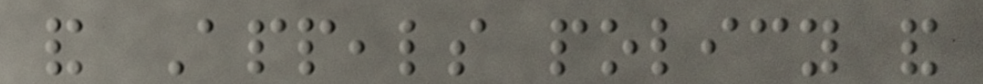and Appeals policy and
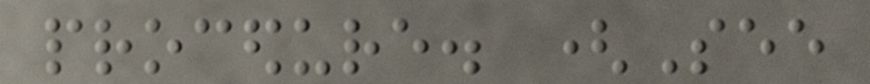procedure. (See
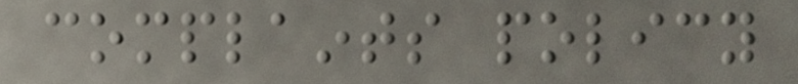complaints policy
